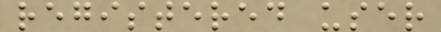registered user
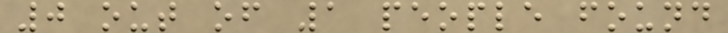0 out of 1 people found
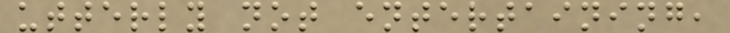utterly not entertaining,
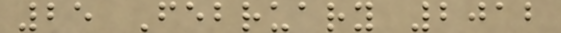25 February 2012
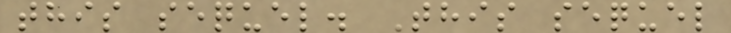this sequel. This sequel
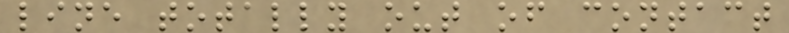line totally out of contact
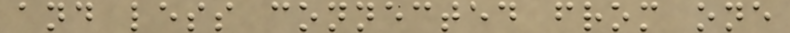and less connected from one
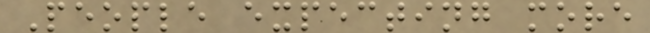People expecting more
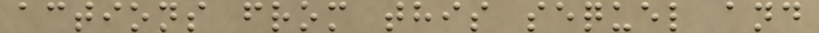actions from this sequel and
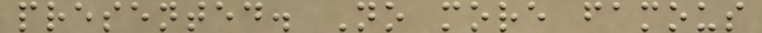presented. No more famous
